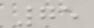75
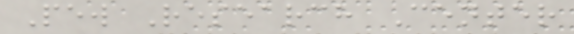Pew Research Center
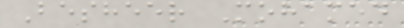Besheer Mohamed
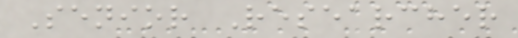Senior Researcher
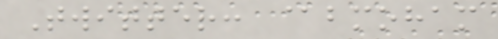Twitter: @bmoham
